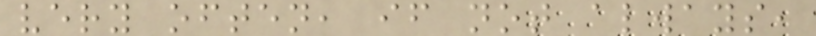very often, if not always,
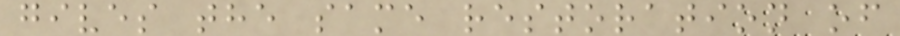gives the same restoration of
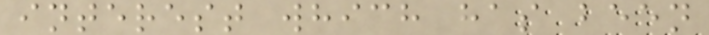interest which has been
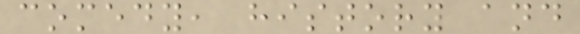comedy, history and
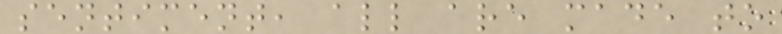sentiment, all are made to
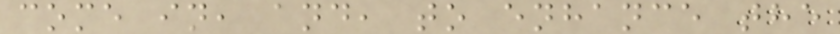come in, and, to enhance the
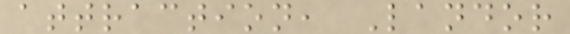attraction, Landor
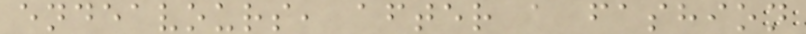endeavours, after a fashion
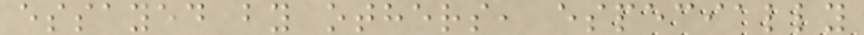essayed by others, especially
